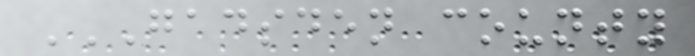GADSDEN COUNTY
